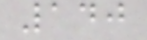140
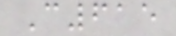C615
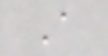A
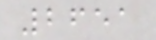2651
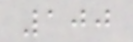100
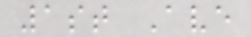1st Ave
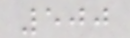500
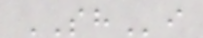SHi
